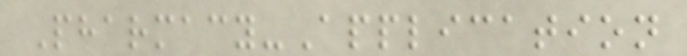Pharmacy-Application
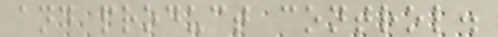and product control.
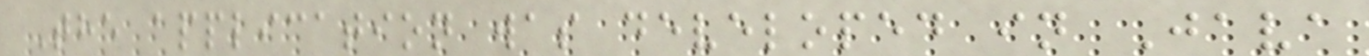The application was developed in Java
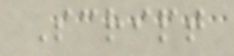Script
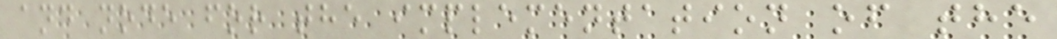and node for the implementation of the
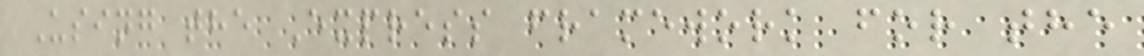Using the Express framework for the
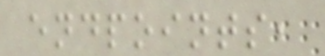endpoints,
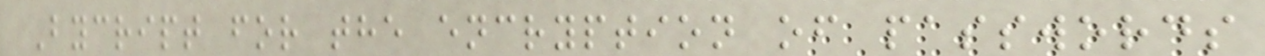Bycript for the encryption of passwords
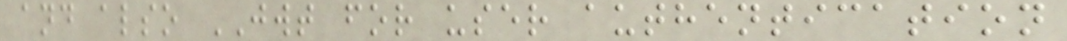and also JWT for user authentication
